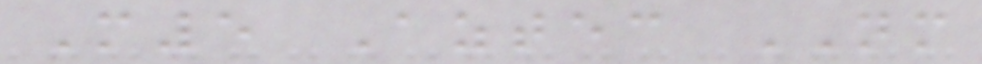M5 Aztec NM
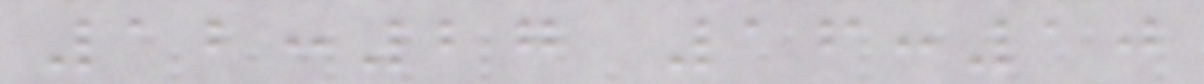12:27 16:10
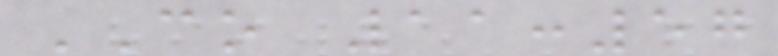CO 11:57
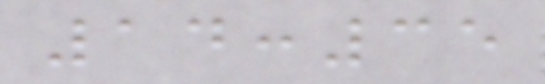14:35
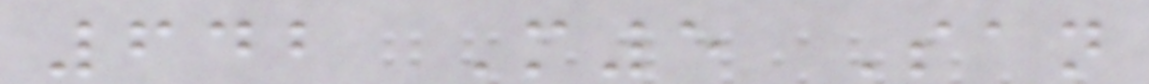642 M5 San
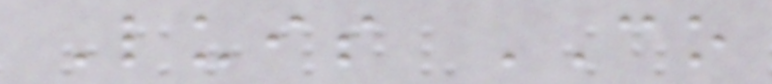Luis CO
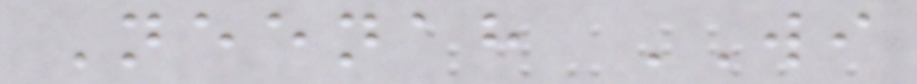Neenah WI
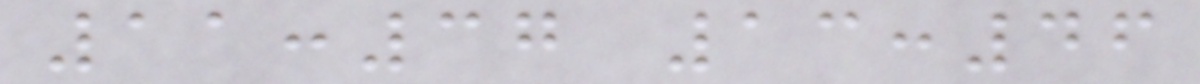11:37 13:46
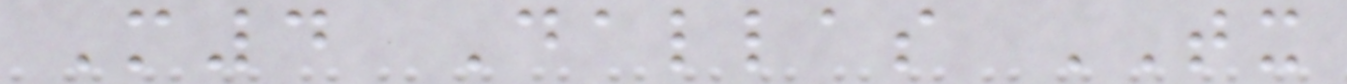M4 Dallas TX
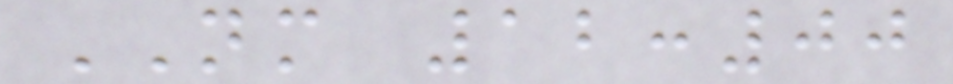NM 12:00
